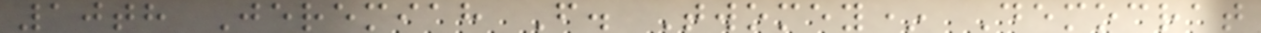10th Jeremiah F. Twomey* Democrat
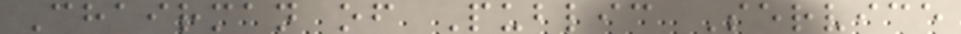Chairman of Public Service
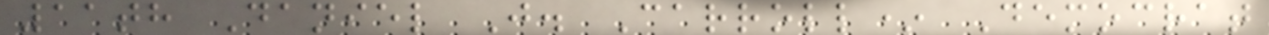11th Daniel J. Carroll* Democrat
